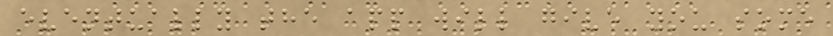eventually the app will give you some
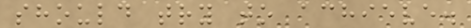should try to achieve.
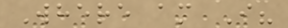Where am I?
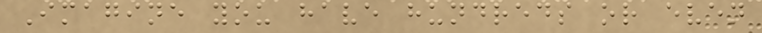Imagine you have hundreds or even
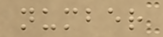number
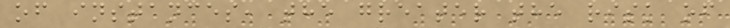of instances, the greater the risk of
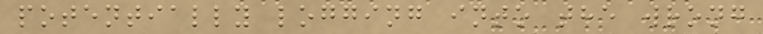potentially logging into the wrong
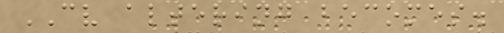CV altering becomes.
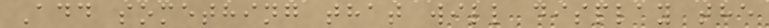Add something that will display the
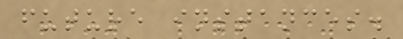future instances.
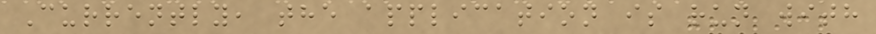Currently, the application is run with
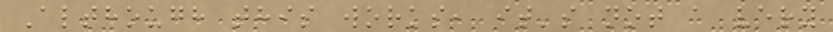Although this works, it's not a very
